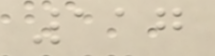117
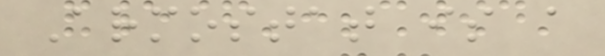Armostat is a
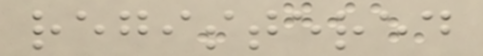registered
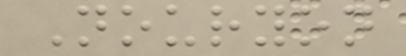Nouryon
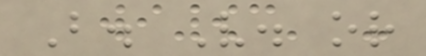B. V. or
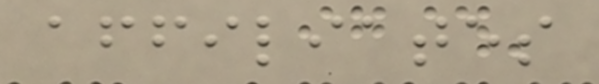affiliates
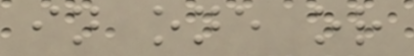in one or
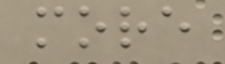more
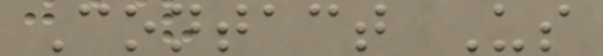Contact Us
